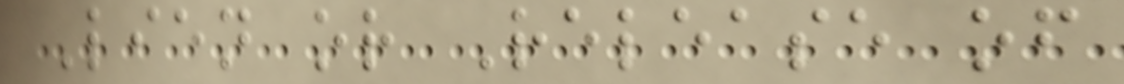Lien or Release of
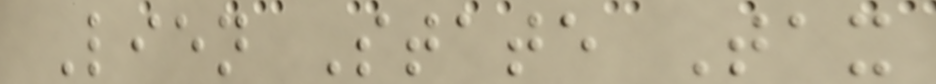Lien State Tax
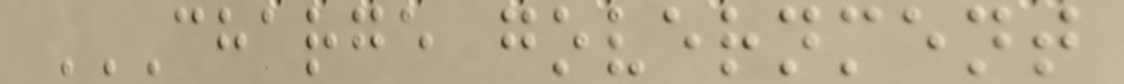CHARGE GOVERNMENT
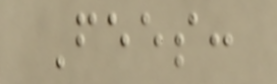Fees:
